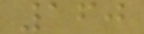160
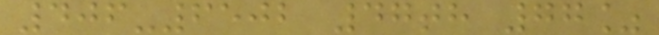406-6502 47th 77%
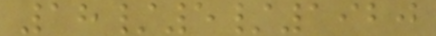18/5/1920
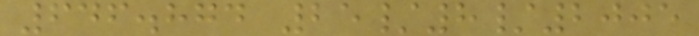646.874 25/8/2005
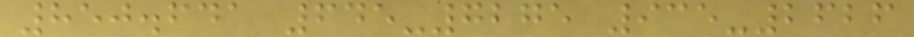850.641 645-7275 935-2626
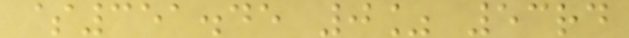$351.45 0% 53rd
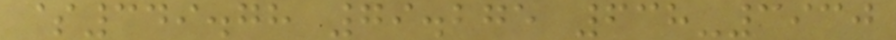$349.78 79.275 638-3930
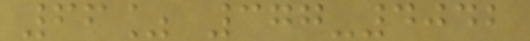66% 377-4042
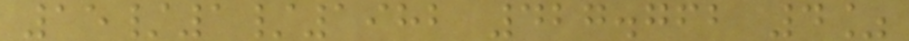15/1/1982 427.762 4%
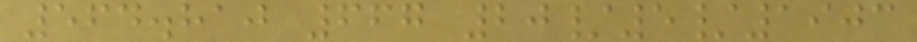564.810 667 20/5/1903
